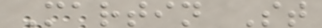Martin St
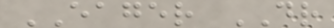EAGER DR
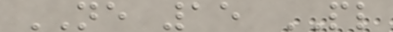NE 15 PL
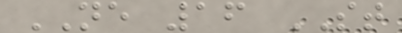NE 16 ST
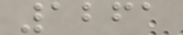1261
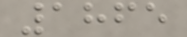1865
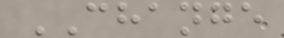CHANGE
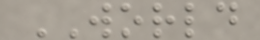WORLD
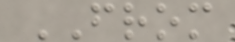FROM
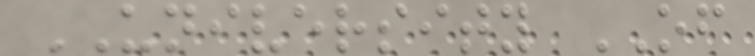UNIVERSITY OF
